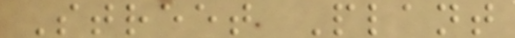Street Plant
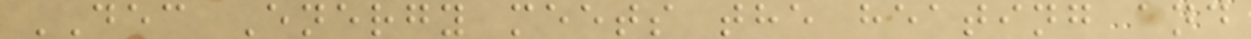DEC Energy meets the heating and
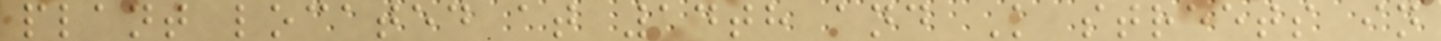plant located at 14th and K streets in
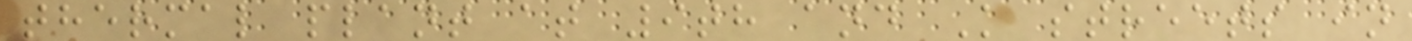thermal plant at 9th and K streets in
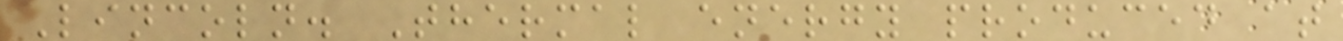Lincoln. Thermal energy produced at
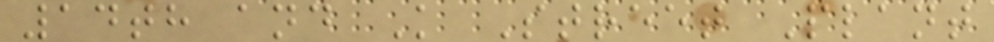14th and K Street Plant
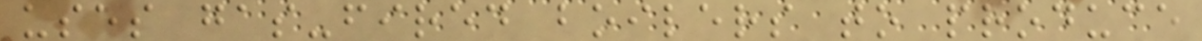uses gas-fired boilers to produce
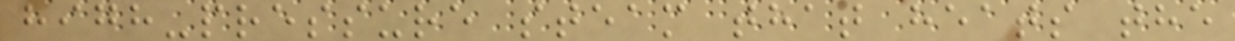high-pressure steam that heats the
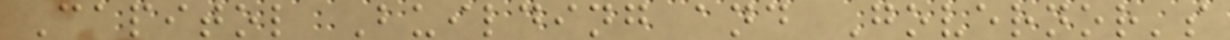Capitol Building and Governor's
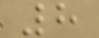8
